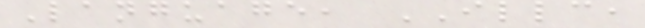Language, ILLC,
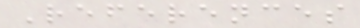References
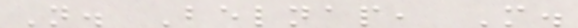N. Belnap, M.
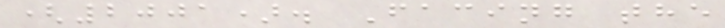(2001). Facing the
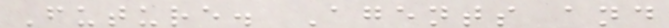Future. Agents and
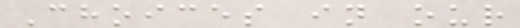Choices in our
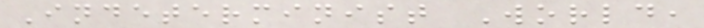Indeterminist World,
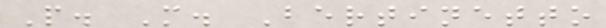P. M. Bertinetto
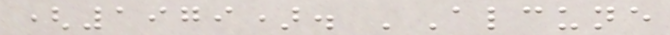(1979). 'Alcune
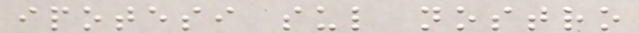ipotesi sul nostro
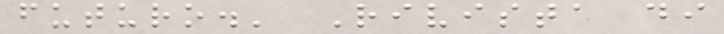futuro.' Rivista di
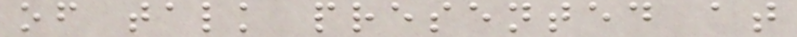of talk presented at
